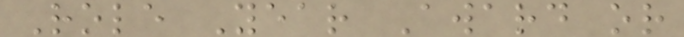Role Year Award or
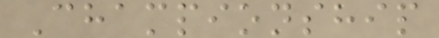Championship
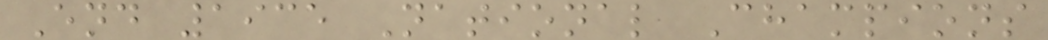End 1935 National Champions
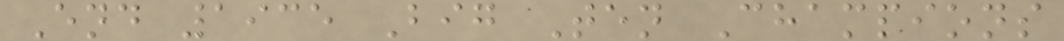End 1935 Big Ten Champions
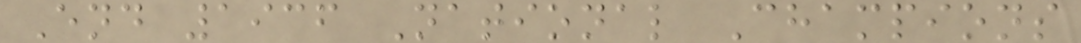End 1936 National Champions
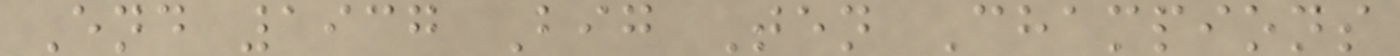End 1937 Big Ten Champions
